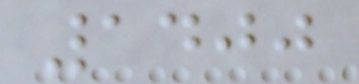1400
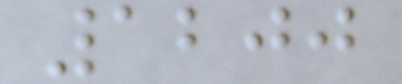1200
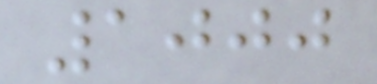1000
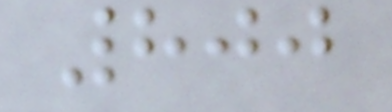800
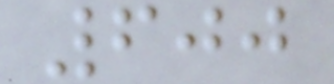600
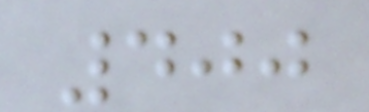400
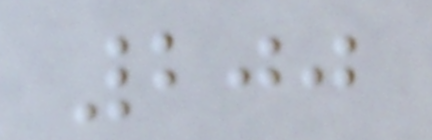200
